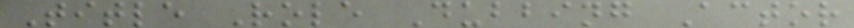Title Role Dubbing Actor
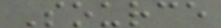Source
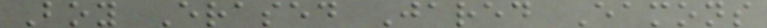Boy Erased Jared Eamons
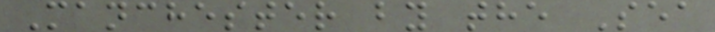Manchester by the Sea
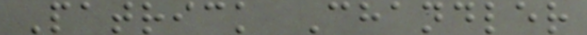Patrick Chandler
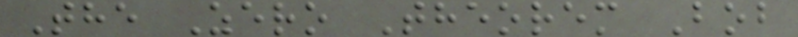The Zero Theorem Bob
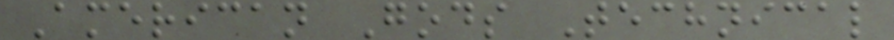American Gods Technical
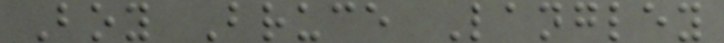Boy Bruce Langley
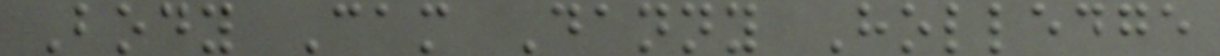Body Cam Danny Holledge
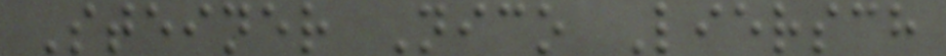Steiner Nico Liersch
